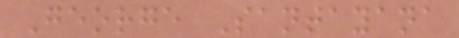George Santayana
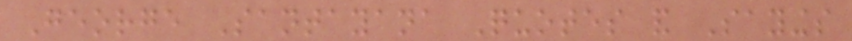George Santayana Quotes and Sayings
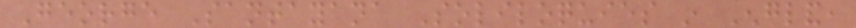George Santayana Soliloquies in England,
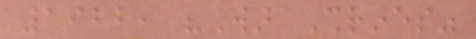1922, "War Shrines"
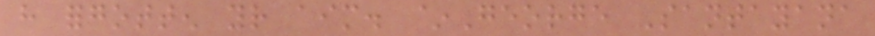have forgotten your aim. ~George Santayana
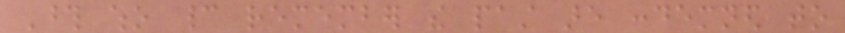Those who cannot remember the past are condemned to
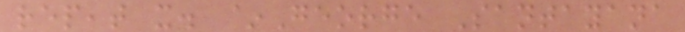repeat it. ~George Santayana
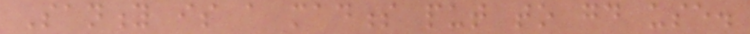Sanity is a madness put to good use.
